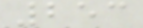253
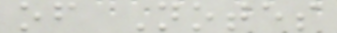of Notes
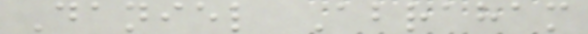Daniel Abraham
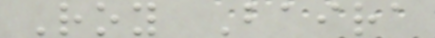Roy Baira
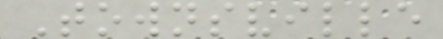Townsville
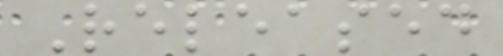Released
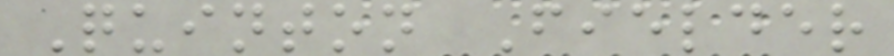Quinton Fielder
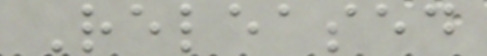Released
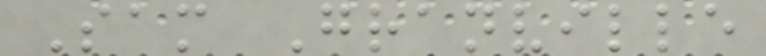Sam Granville
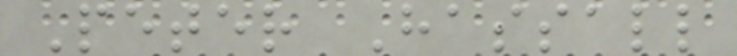Peter Hassall
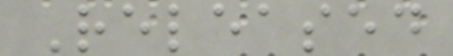Released
